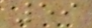59
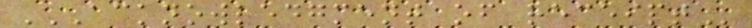ACKNOWLEDGMENT OF RECEIPT
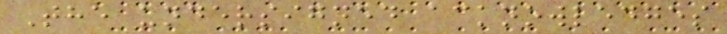The undersigned acknowledges
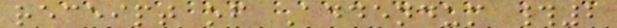receipt of Addendum #2
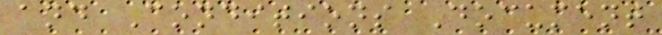and Conditions Document
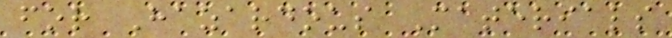for Hazardous Materials
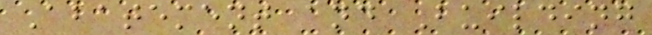Abatement and Building
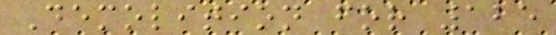Demolition for 125
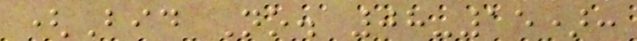(Bid No. 08-15):
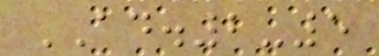AD.2-5
